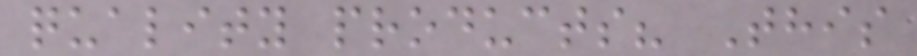quality products? This
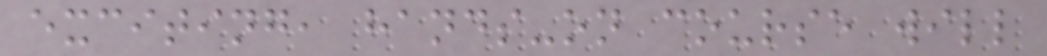exciting, hands-on course will
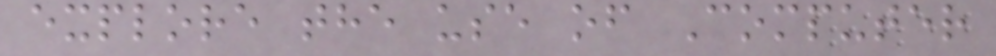explore the use of Computer
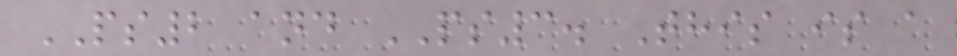PS2 and PS3. This is a
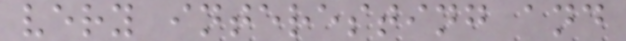very interesting and
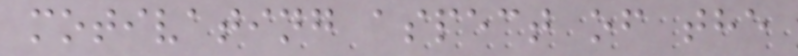motivating aspect of the
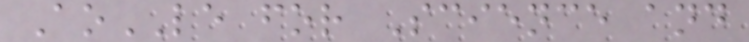AoLE for Science and
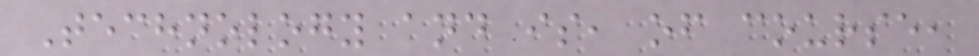Technology and is, of course,
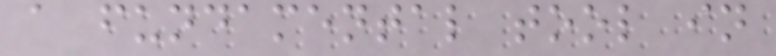a fundamental tool in
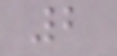2
